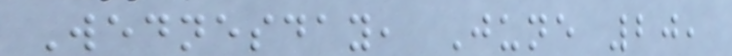Wednesday, June 20,
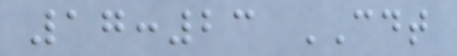17:23 CDT
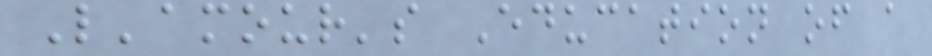L'amour's Education of a
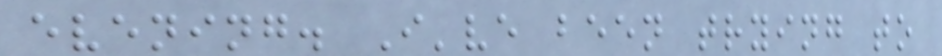evening. I've been trying to
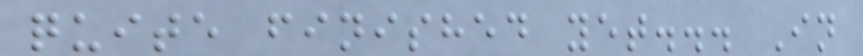quite finished yet... In
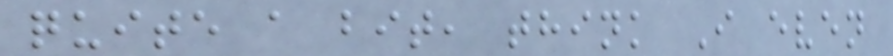quite a bit, think I even
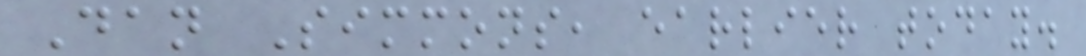Dan Simmons, earlier today.
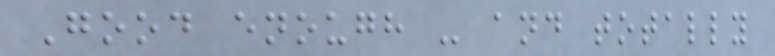Good enough - and totally
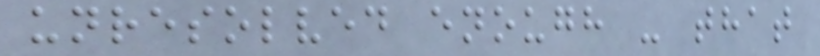unresolved enough - that
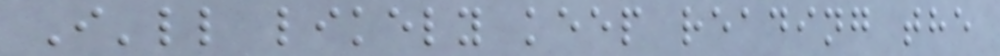I'll likely keep reading the
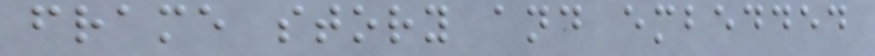frame story and embedded
